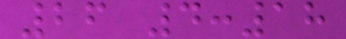26 4:18
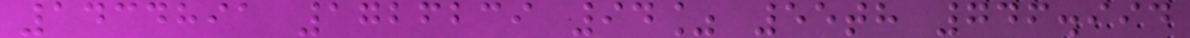1434891 1726239 94% 55th 746.994
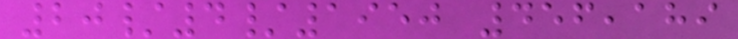20/4/1950 456,189
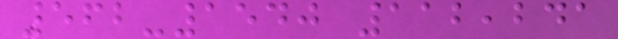562-1540 112,241
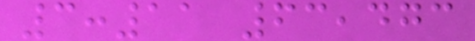3:11 63,473
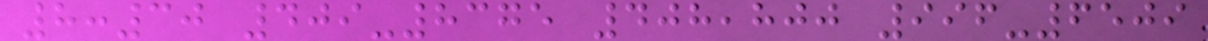8:30 409-8375 408,800 996-6509
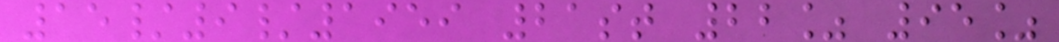15/9/1959 21st 22% 95%
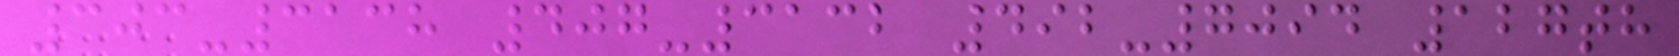303-3138 407-3132 492-7094 127th
